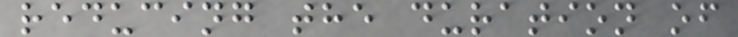reducing the duration of
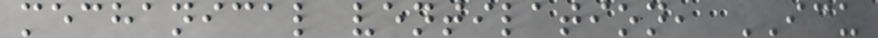mechanical ventilation, ICU
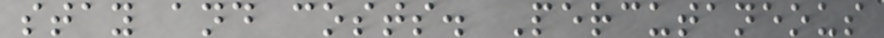stay and costs. Percutaneous
